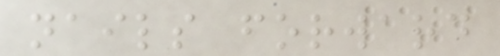nails forward
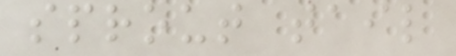sprout tail
